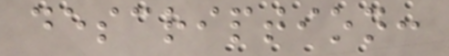description:
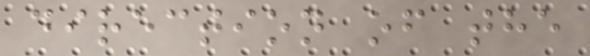direction of the
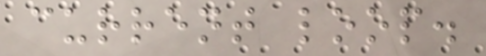current loop.
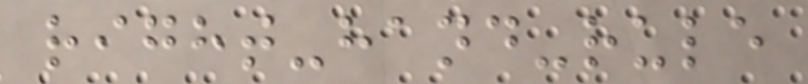right-hand-rule
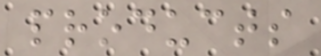products
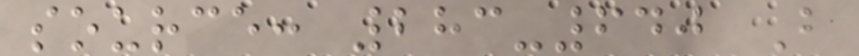source: 283-640 B
